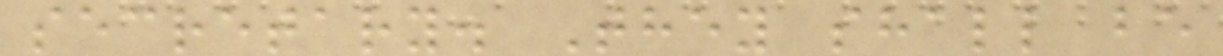secretary. They shall be
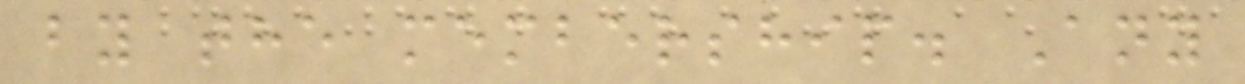by the membership. Any
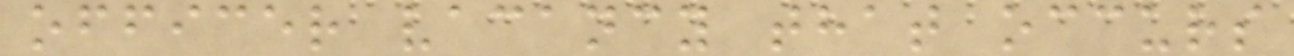officer vacancy that occurs
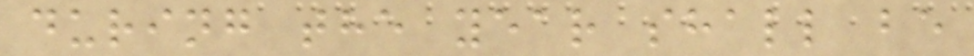during the year shall be
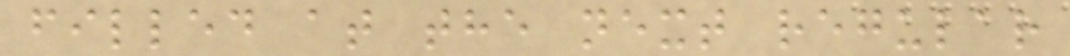filled at the next regular
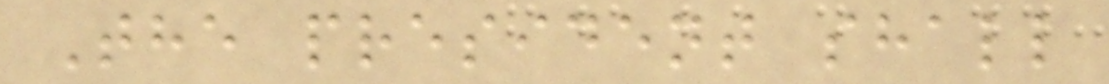The president shall
